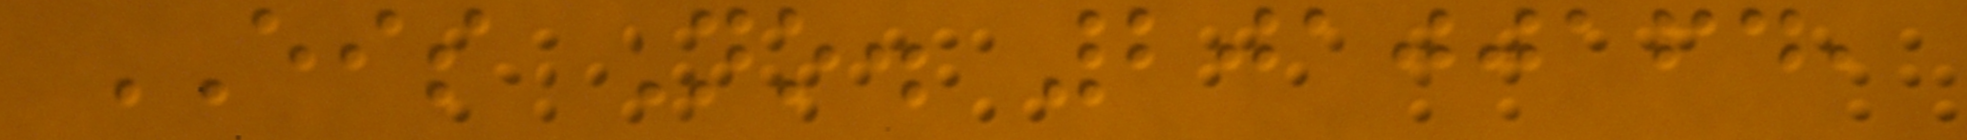EIS No. 20100164,
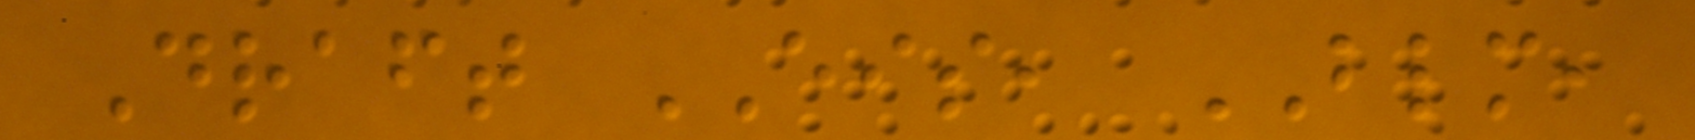Draft EIS, BLM,
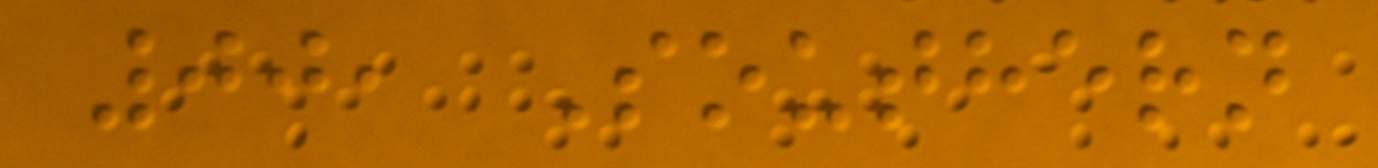00, Southern
